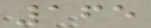165
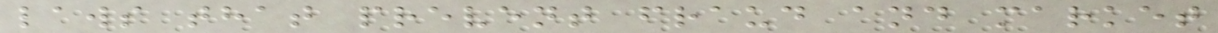laws that prevent fraud and market
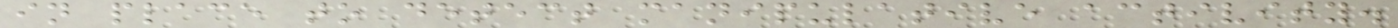in place to detect manipulative activity.
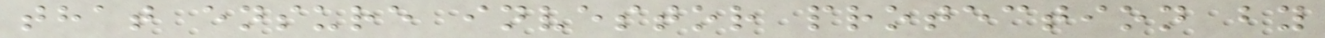that ensure investor protection by
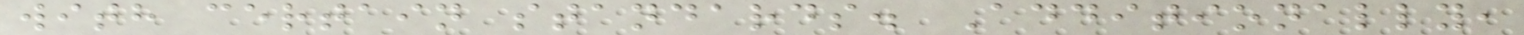with certain standards. Additionally,
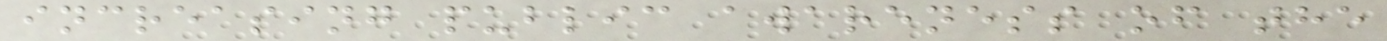increasing public awareness of the
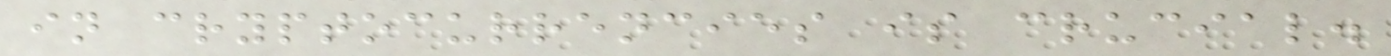in cryptocurrencies is crucial.
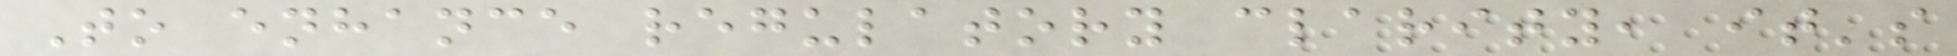To enhance regulatory clarity, it's
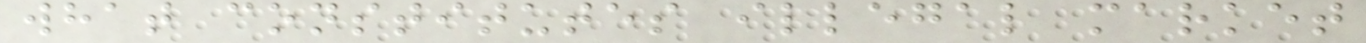what constitutes illegal market
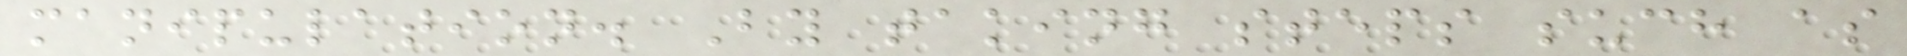manipulation. By taking steps such as
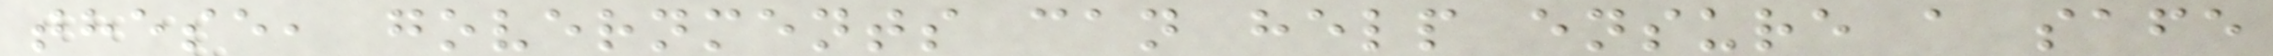these, governments can help ensure a safe
